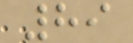89
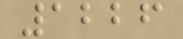1226
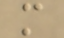m
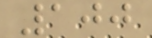100
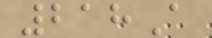218A
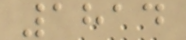1814
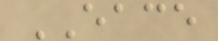EACE
